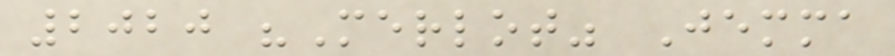2020 "Merlot" Jemma
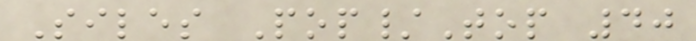Siles Pop/Top 40
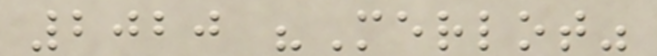2020 "Merlot"
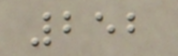252
